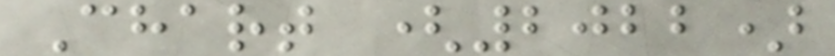Chart (2022)
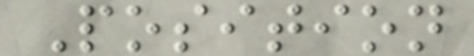Position
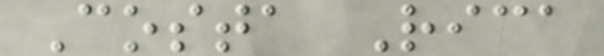Costa Rica
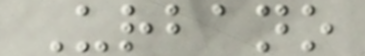Urbano
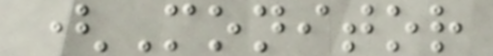(Monitor
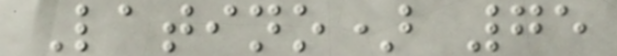Latino) 75
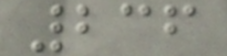236
